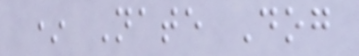* Nate Dog
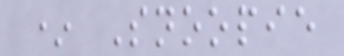* Snoopie
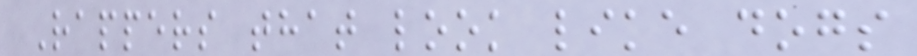Rappers that look like dogs
